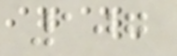107
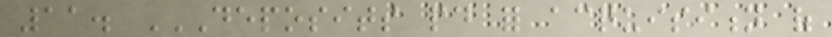11. DEPOSITS PAID FOR ACQUISITION OF
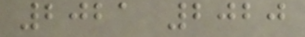2021 2020
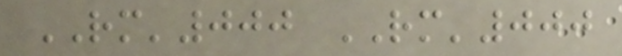RM'000 RM'000
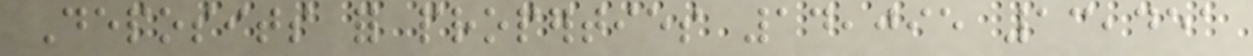Deposits for properties 14,095 13,451
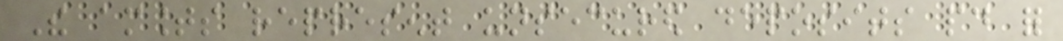The amounts represent unsecured deposits paid for
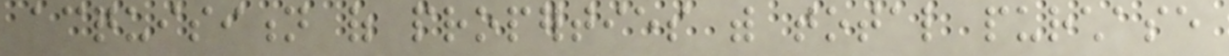acquisition of properties with total purchase
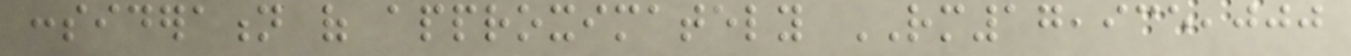consideration of approximately RM17,935,000
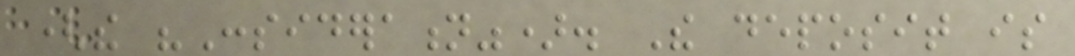(the "Consideration"). The deposit is
